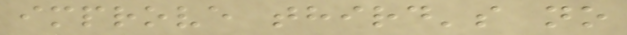improve third's no
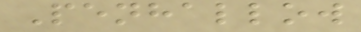Penhallow
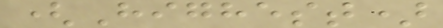(Highest)
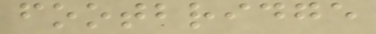footbridge
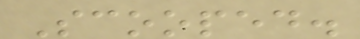Scooped.
